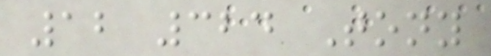12 324 Tony
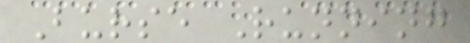Burse Running
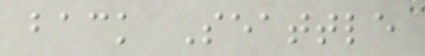back Seattle
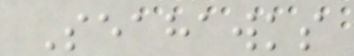Seahawks
